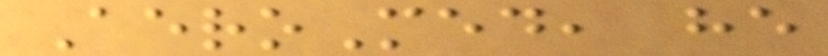AeroMed, he
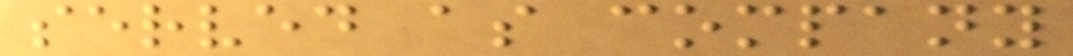served as company
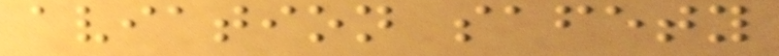aviation safety
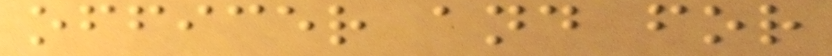officer and for
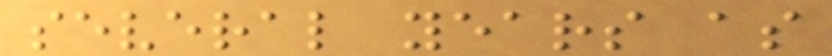several years as
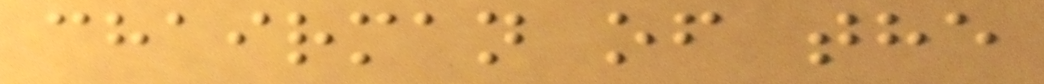chairman of the
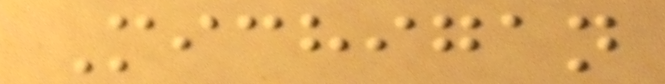Michigan
